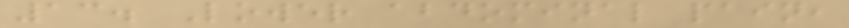13. Lower abdominal pain,
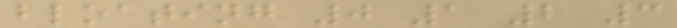bloating 0 1 2 3
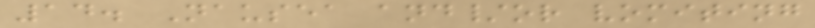14. Nausea and/or vomiting
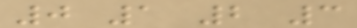0 1 2 3
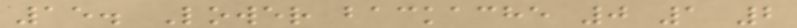15. Lower backache 0 1 2
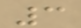3
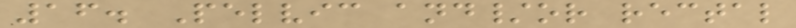16. Pelvic and/or rectal
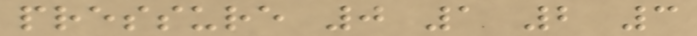pressure 0 1 2 3
